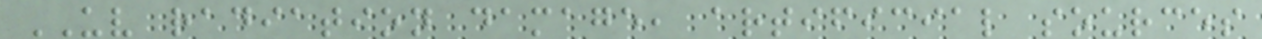UV radiation damage, artificial sources
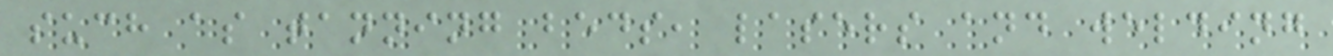such as tanning beds, lasers and welding
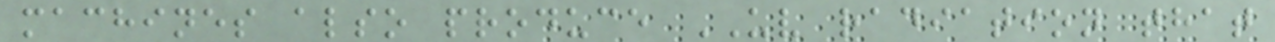machines also produce UV radiation that
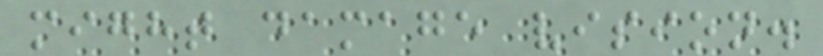might damage vision.
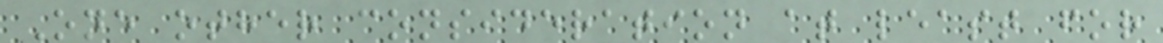One other consideration at least for
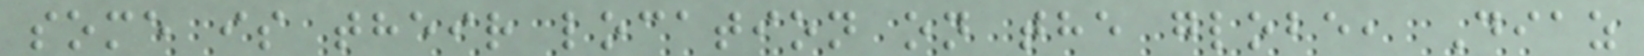some is their location on the globe, Diaz
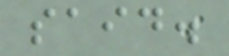said.
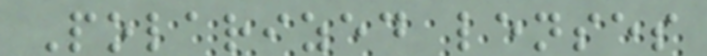Polarized lenses
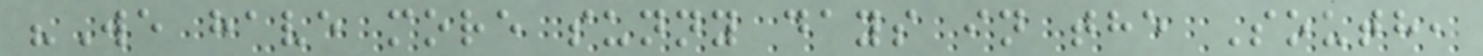"We have more sunny days in the South,
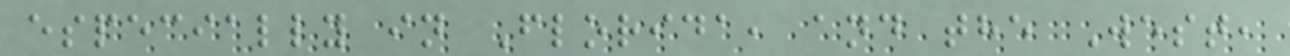especially in Florida, and the West,
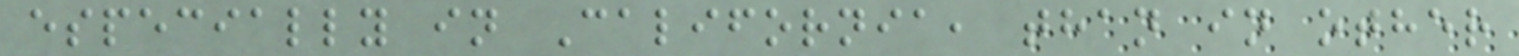especially in California, than in other
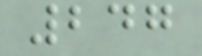247
